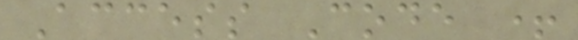Access Code +
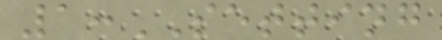1:SETTING
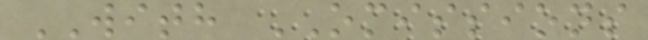WITH OMISSIONS
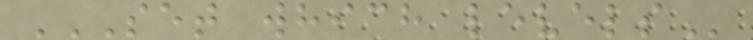SET WHICH LEVELS
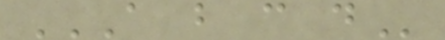A B C D
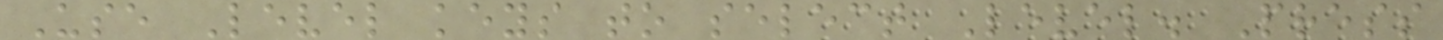Use Level keys to select Level. Press
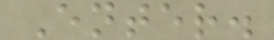Enter.
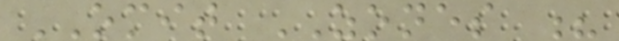OMIT ZONES ?
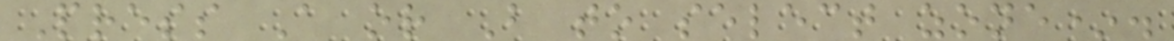Press A or B to select zone*.
